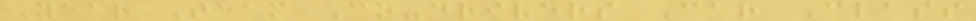Year Team Co-drivers Car Class
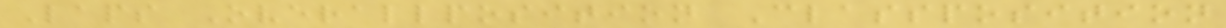Laps Overallposition Classposition
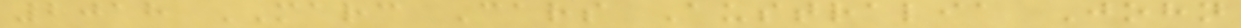2018 MARC Cars Australia John
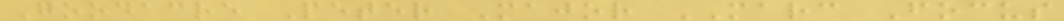Goodacre Peter Major MARC Focus
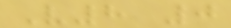V8 0
